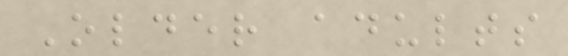Older adults
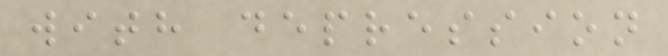with depression
